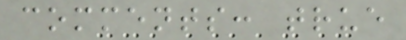comments: true
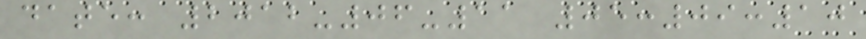date: 2012-06-11 05:09:10
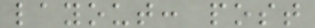layout: post
